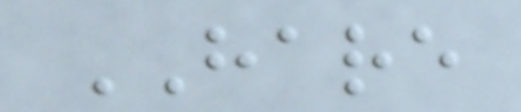HARE
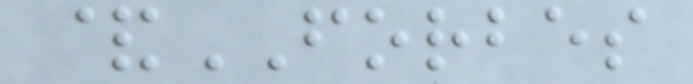&FORBES
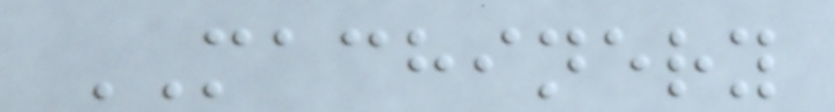MACHINERY
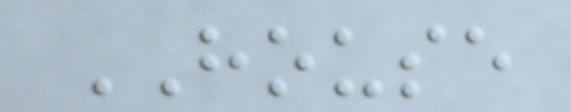HOUSE
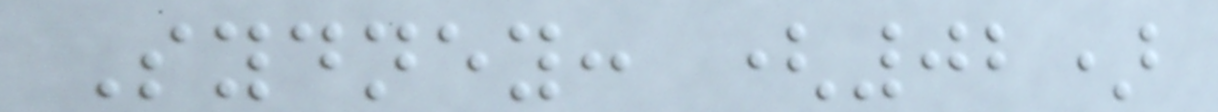Sydney: (02)
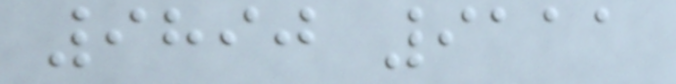9890 9111
